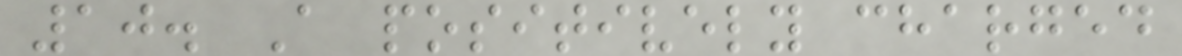10. A positively charged
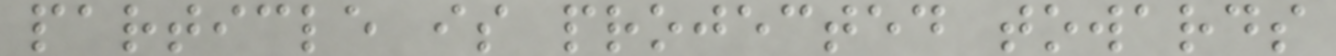particle is projected towards
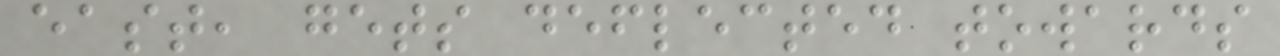east, gets deflected towards
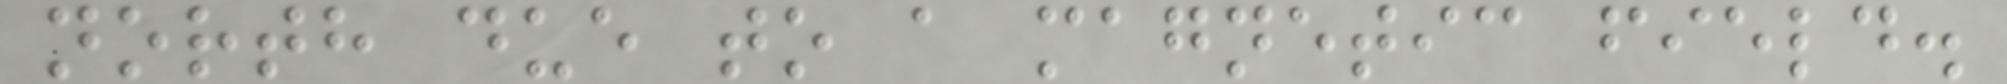north due to a magnetic field.
